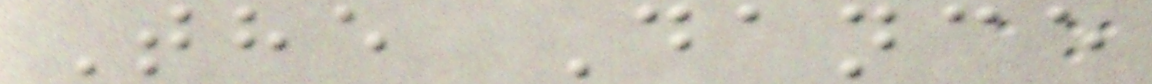The Dance
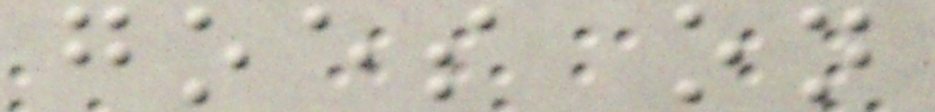goes on
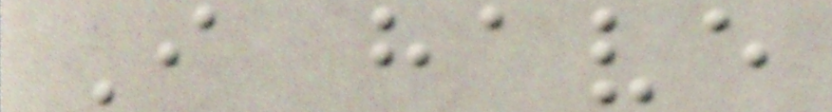I have
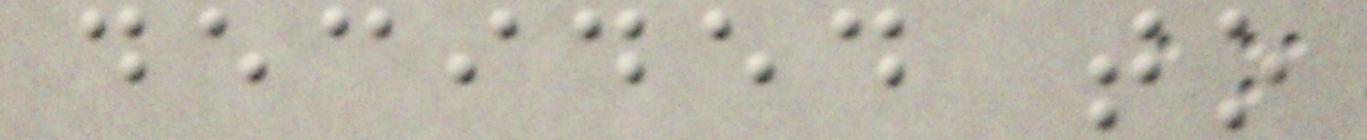decided to
